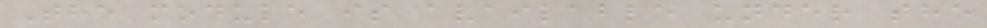The module is available under the
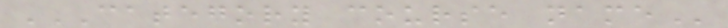CATEGORY COURSE NAME
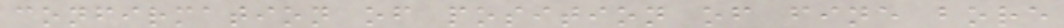confirmation of position of fine bore
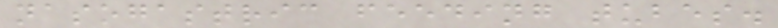nasogastric feeding tubes.
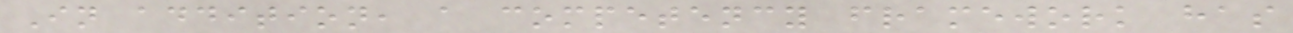In addition, a competency framework has
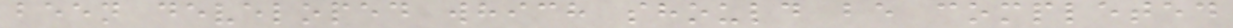been developed which should be completed
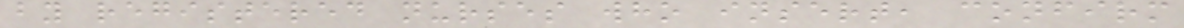by registered nurses who insert, confirm
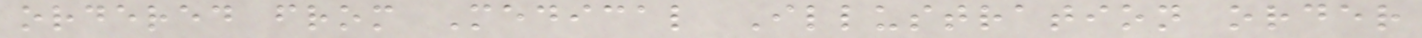ordered from Medical Illustration order
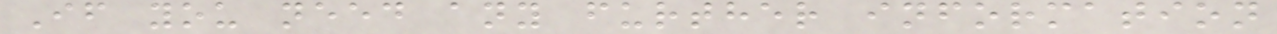If you need any further information
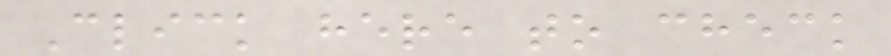Click here to check
